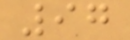97
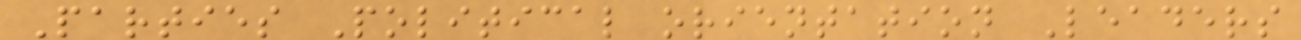Parties Political orientation Leaders
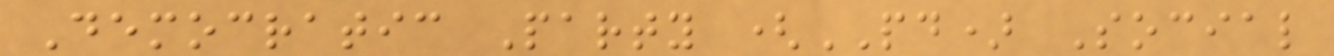Democratic Party (PD) Social
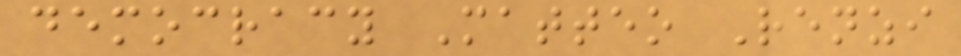democracy Matteo Renzi
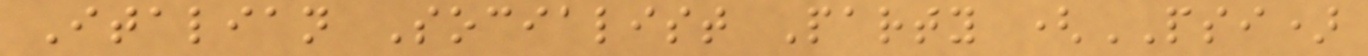Italian Socialist Party (PSI)
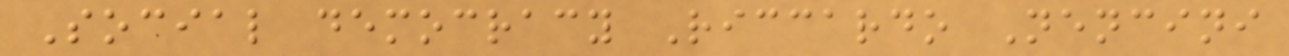Social democracy Riccardo Nencini
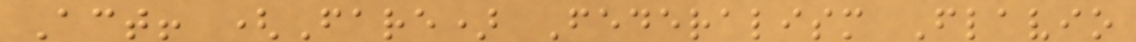Act! (Fare) Federalism Flavio
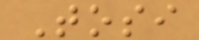Tosi
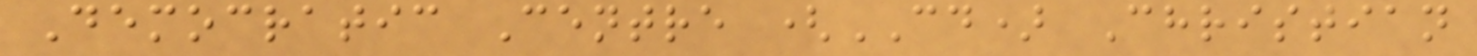Democratic Centre (CD) Christian
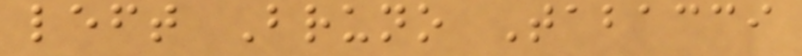left Bruno Tabacci
